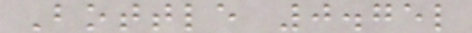Bottle 0.75l
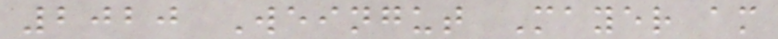2020 Weingut Mayer am
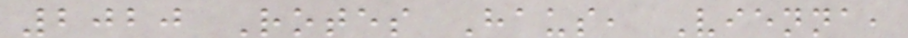2020 Rotes Haus, Vienna,
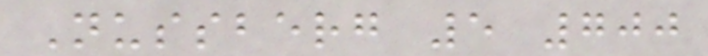Nussberg 5 700
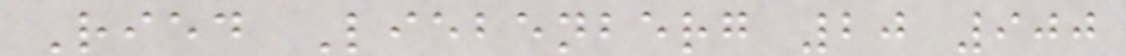Ried Liebenberg 20 900
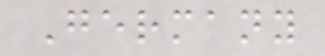Germany
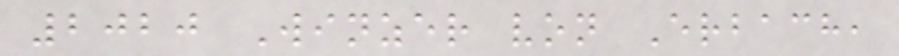2020 Winzer von Erbach,
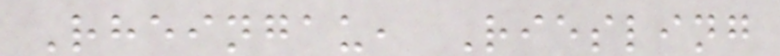Rheingau, Riesling
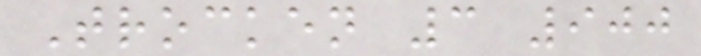Trocken 3 900
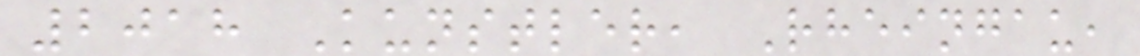2018 Kunstler, Rheingau,
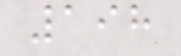198
